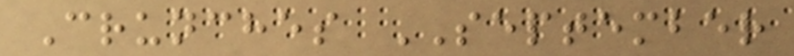Crunches SEPTEMBER
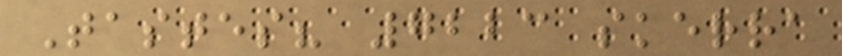Tastes? 7223 skerra
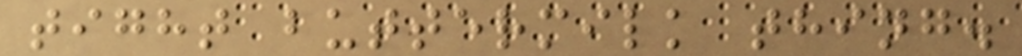tight buttermilk thing.
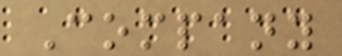Company
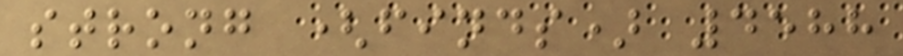strong (finds) 4588
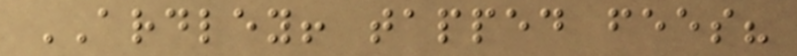ARDLEY! tapped fees?
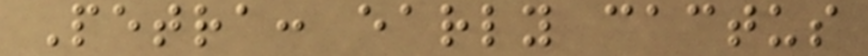Petra: early cactus
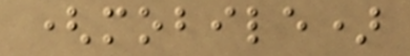(mobile)
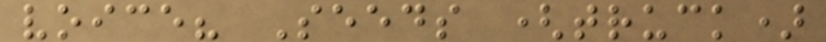voice? Seeds (truck)
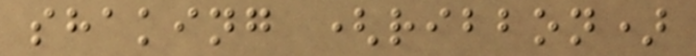shaking (ribbon)
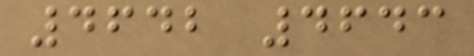4642 4643
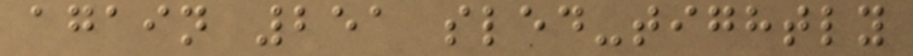again 251 sled-tightly
